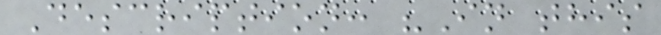Description: "In this
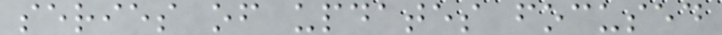series of updates focused
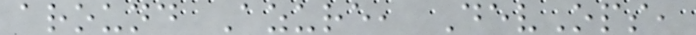around Azure, DevOps,
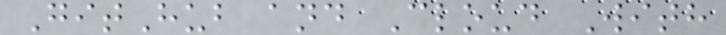GitHub and Cloud With
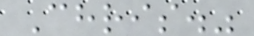Chris."
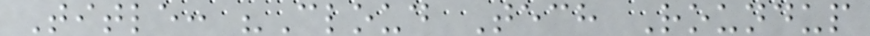Title: "Cloud Tech Roundup
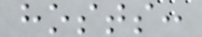hosts:
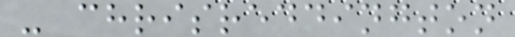- chrisreddington
